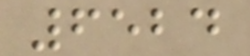6524
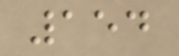154
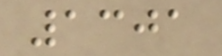1301
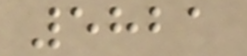5821
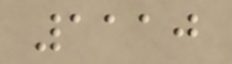1110
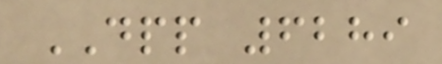DPP 6289
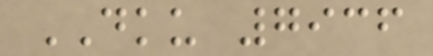DKU 7936
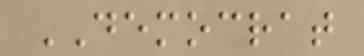DEMOCRAT
